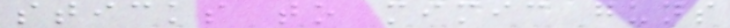sticks to mimic guns
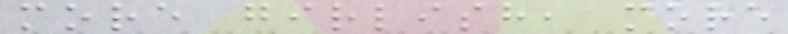more girlish, more
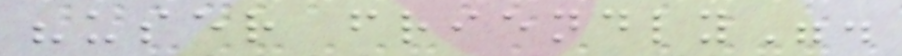"user friendly".
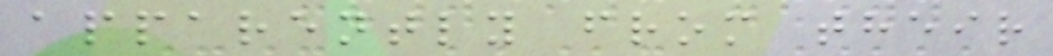apparently from their
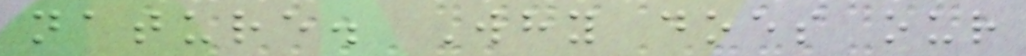nature. Why does our
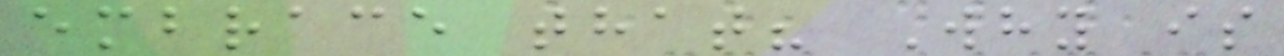embrace that? Why is
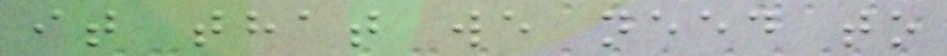it that we need to
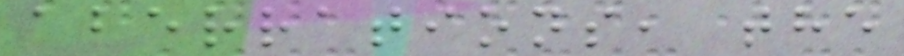aberrations, the
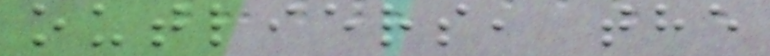outliers, the
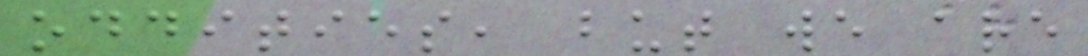oddities, but we are
